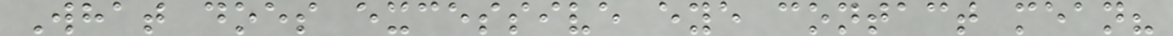What does excessive eye contact mean?
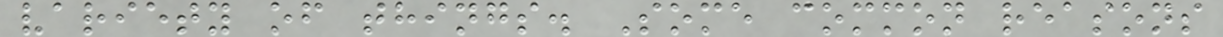variety of things. Some common reasons
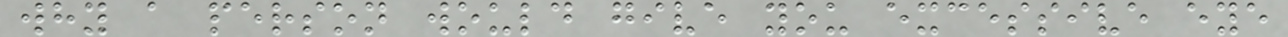why a person would give you excessive eye
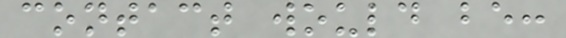contact would be:
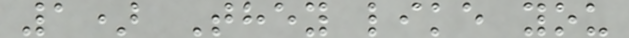1) They like you
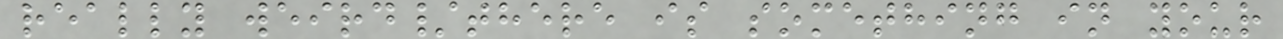really weird/there is something in your
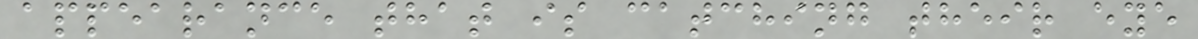appearance that is catching their eye
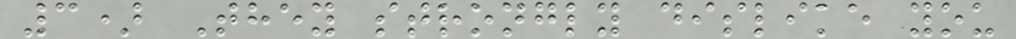3) They strongly dislike you
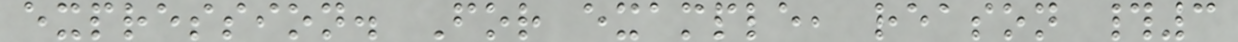expression. For example, reason #3
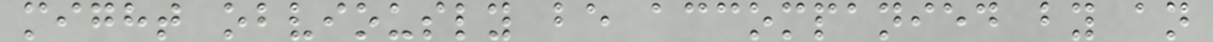might obviously be accompanied by an
